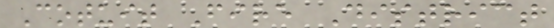Cotuit Fire District
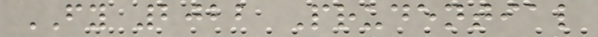FY 2022 Prudential
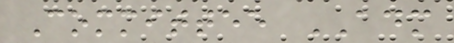Committee ADM
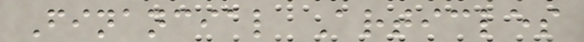Financial Articles
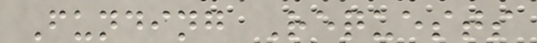Funding Requests
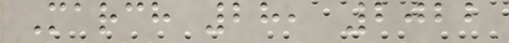March 28, 2022
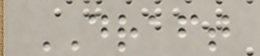DRAFT
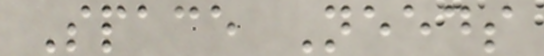Space Needs
